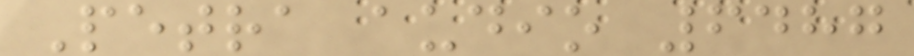Petra audio 6487
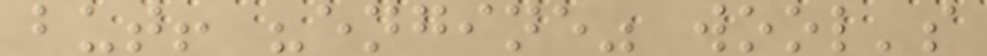but! "engine" wool's
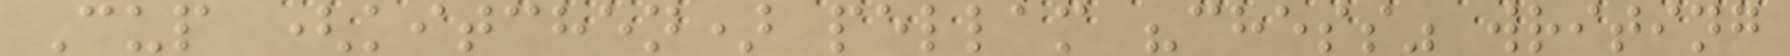Cup (kitchen) pellam "chess" writing
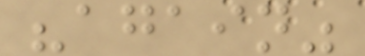"again"
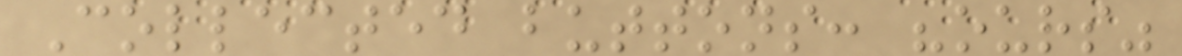Collected buttons: "ours"
